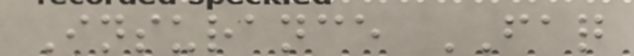Insurance FAQ
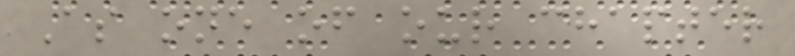As one of our chapter
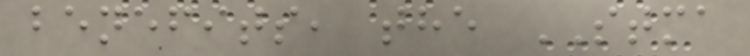benefits, the STMA
